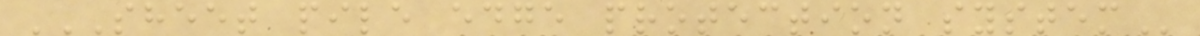SHEET PILE EDGE PROTECTION SYSTEM
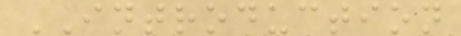INTRODUCTION
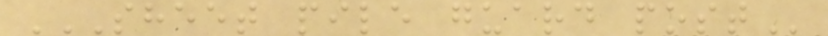SHEET PILE GUARD POST
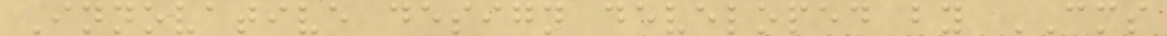Innovative design developed by CMS
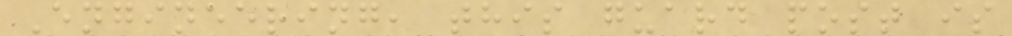Engineering, this guard post is
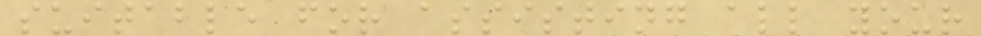suitable for assisting all your
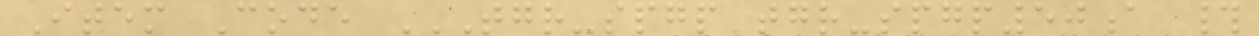Item Code TGR-SPGP TGR-SPGP50A #
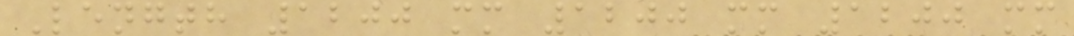Length 1200 mm 1200 mm 1200 mm
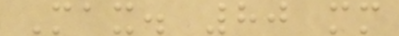Max. 80 mm
